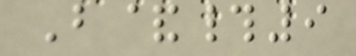B&#9
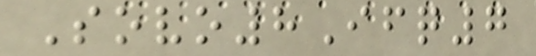Sovo8Ifq7
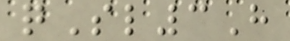qSl3H
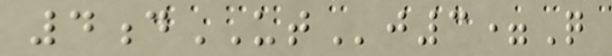4dUTj3=Q
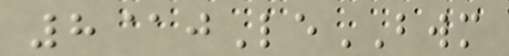8@jLeBWM
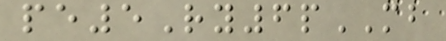pe5Ry6pMB
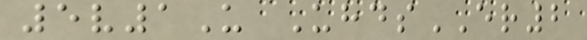5v1U UhdsER2
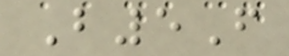B5F
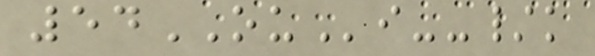54OUi--/k
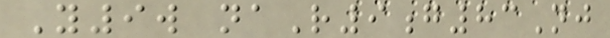Y9w naR9g83Nj
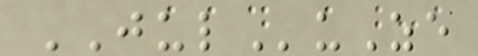JULuZe
